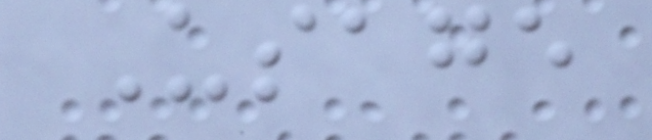Usage
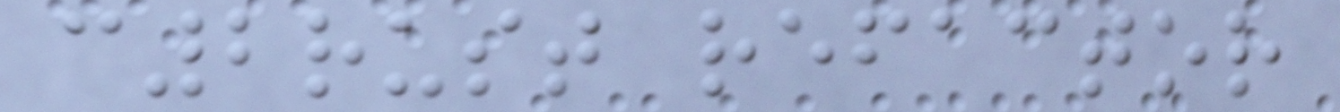c2rust refactor
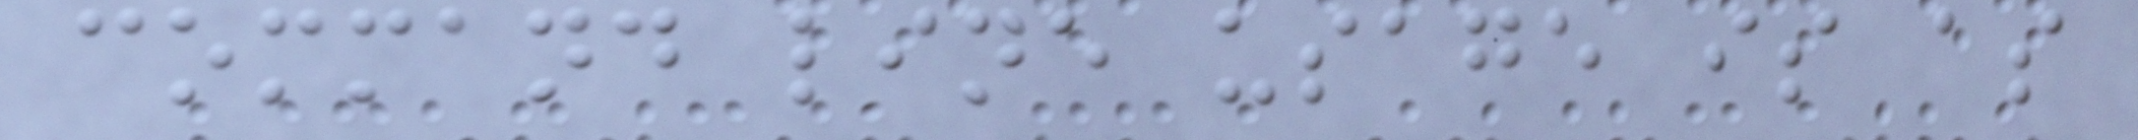command line usage is as
